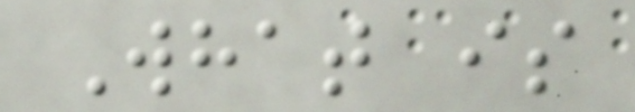What is
